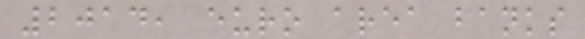2014, euro area banks
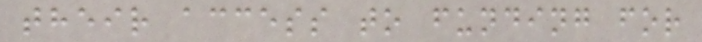their access to funding for
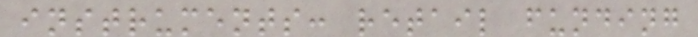instruments: retail funding
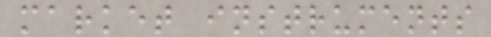market instruments
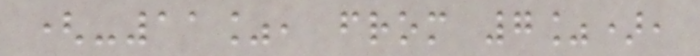(-11%, from 7%),
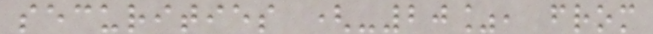securities (-20%, from
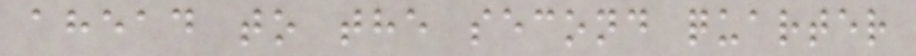ahead to the second quarter
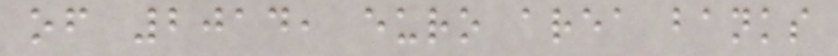of 2014, euro area banks
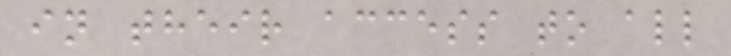in their access to all
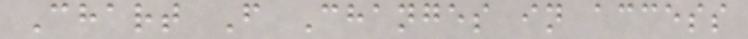Chart F Changes in access
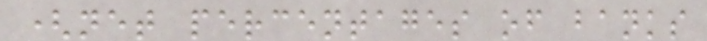(net percentages of banks
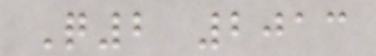Q2 2013
